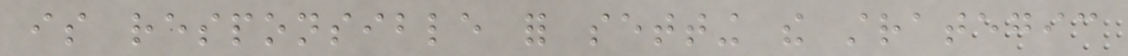is responsible for setting the strategic
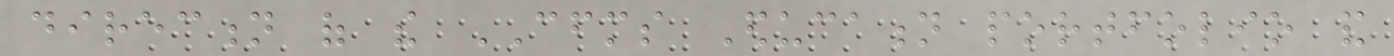direction of the CFMS Education portfolio and
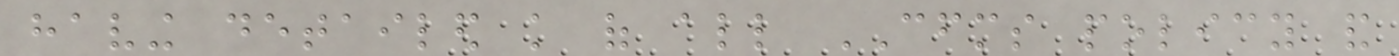having detailed knowledge of all CFMS policy and
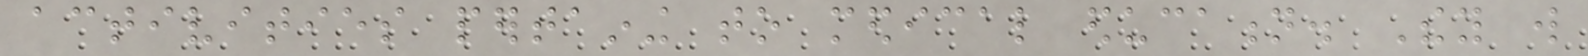activities pertaining to medical education. They will
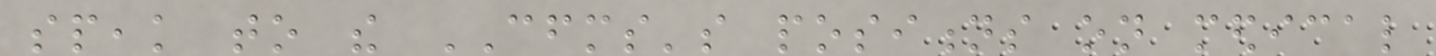speak to the CFMS's positions on medical
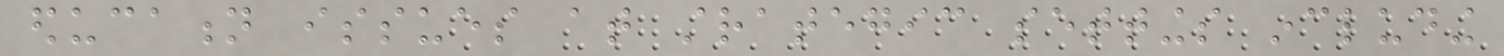education issues at strategic settings including
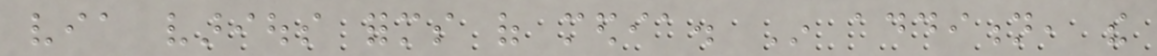via various forms of media. In addition, the
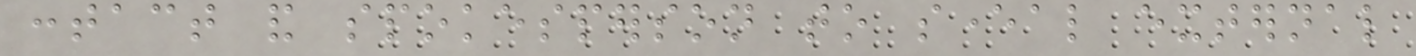contact and spokesperson to several external
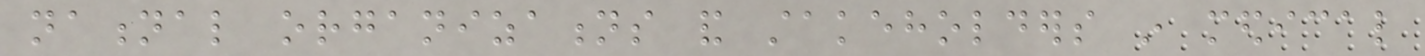national organizations and stakeholders in medical
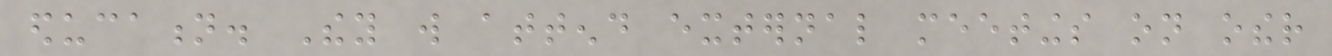education. They will attend external meetings on other
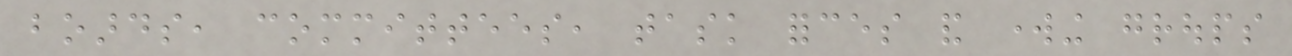boards, committees, task forces and working groups
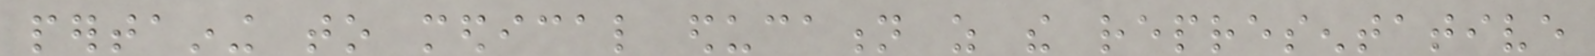pertaining to medical education as the representative
